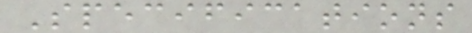Specifications
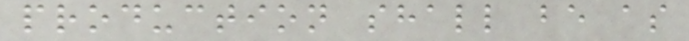production shall be as
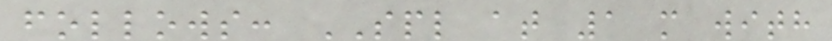follows: SPL at 1 m with
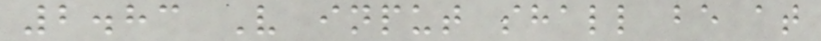2.83 V input shall be at
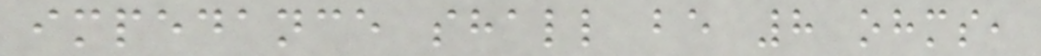impedance shall be 8 ohms,
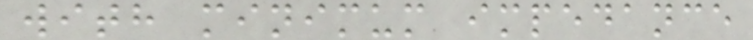with minimum impedance
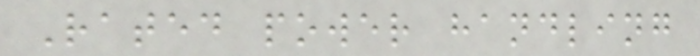Rated power handling
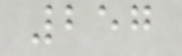257
